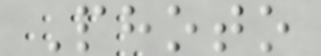Photo
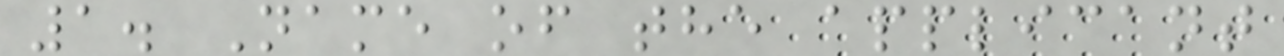1. Name of the applicant
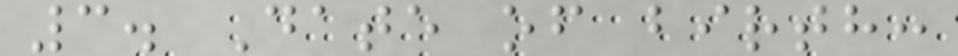3. Date of birth:
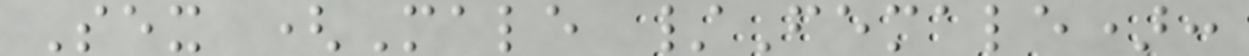Sex (Male /Female):
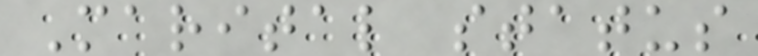Marital status
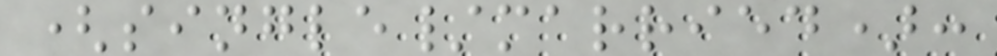(single/married):
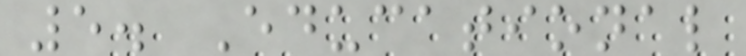5. Educational
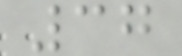37
